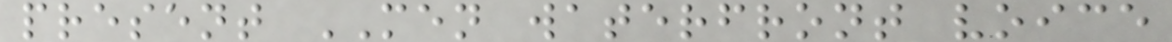present MEN waterfront voice
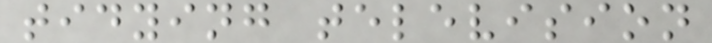tidying television
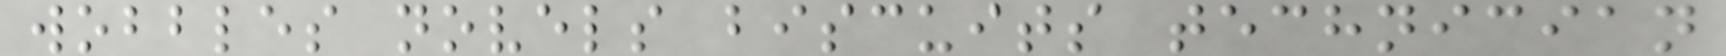wobbles novels biscuits technician
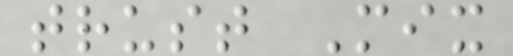trust Mix
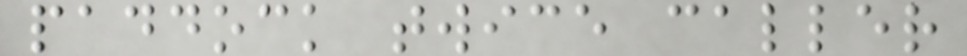paddock twice caller
